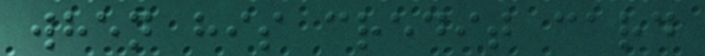when his credit card
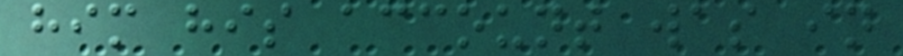him his account was in
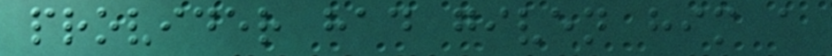provider had given him a
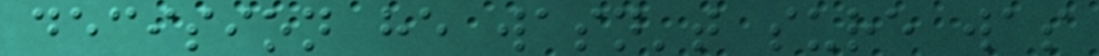decision he wasn't sure was
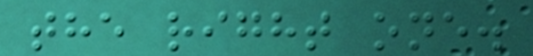the right one.
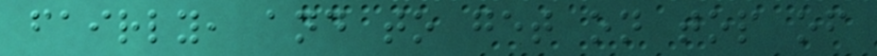fairly, and to get on top of
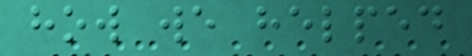how we helped
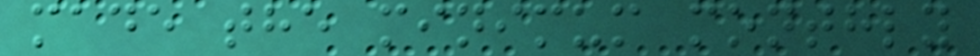made the minimum monthly
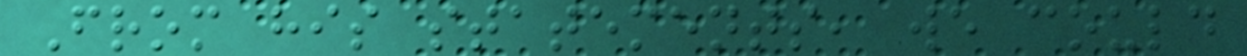From his statements, we could
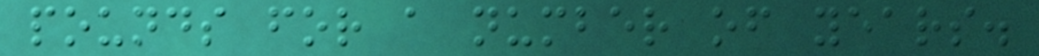pounds for a number of years.
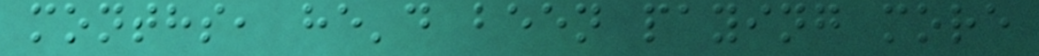months, he'd been paying more
